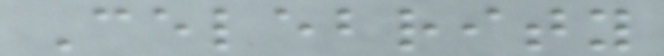Celebrity
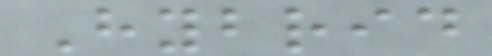Hybrid
